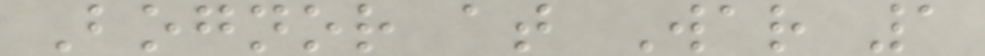Bognor at War 1
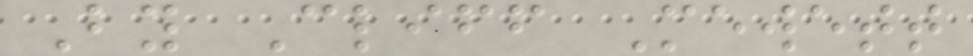By Cliff Mewett
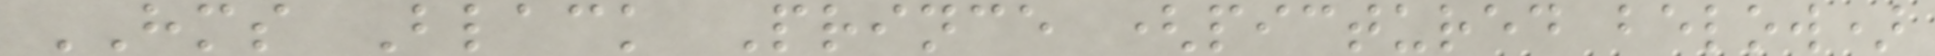HMS Black Prince (pictured below)
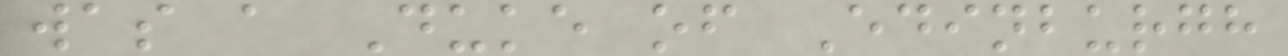was a Duke of Edinburgh
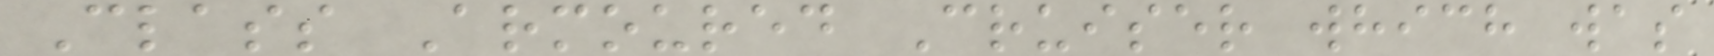Class Armoured Cruiser which was
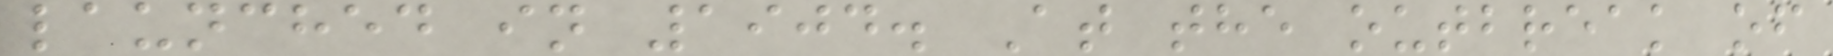launched in 1904. At the outbreak of
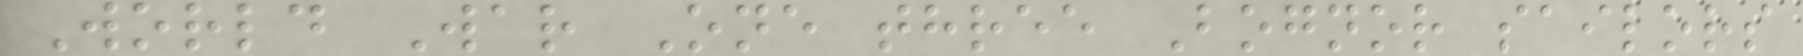World War One three Bognor sailors
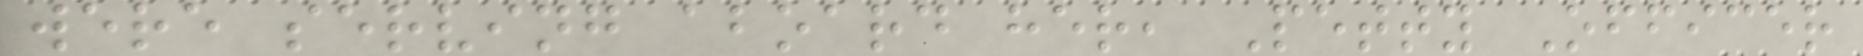were serving aboard her, Petty Officer
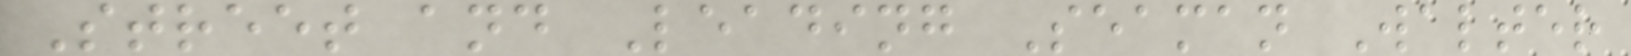Street and Leading Seaman Walter
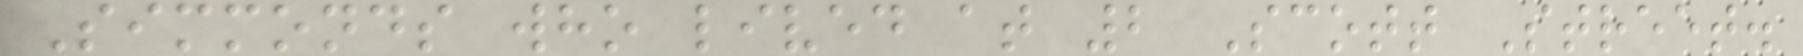Simmonds who lived at 2 Scott Street.
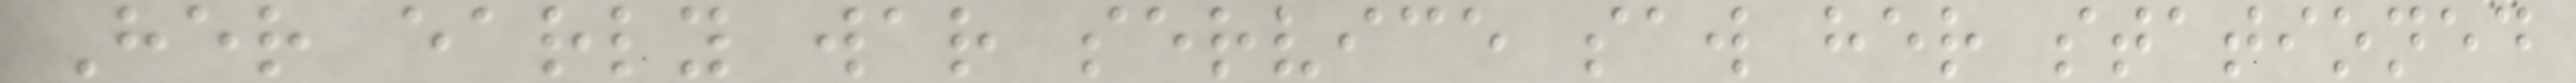Her early war service saw her stationed
